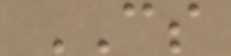CS
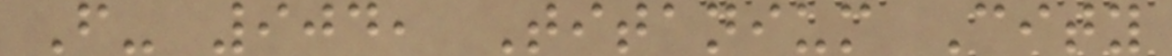F- 904, Titanium City
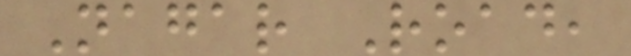Nagar Road,
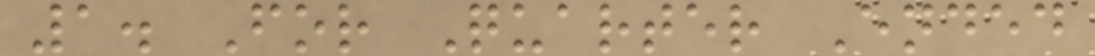1. For Quarter Ended
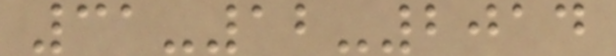31-12-2014
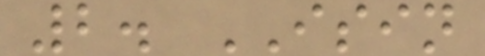2. ISIN
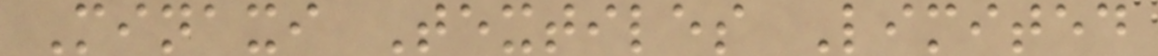Minaxi Textiles Limited
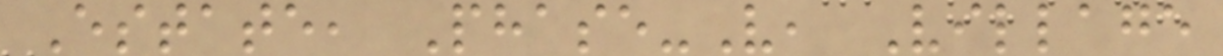Estate, Phase-V, Village
